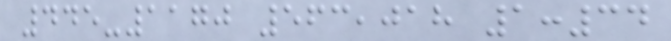445-1170 563,018 1:34
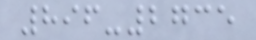896-2735
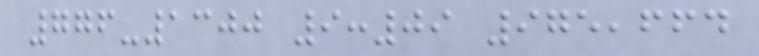776-1300 9:09 975,664
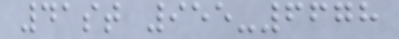41st 955-6678
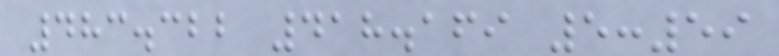483.322 418.169 5:59
